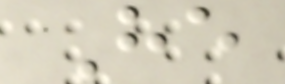He
